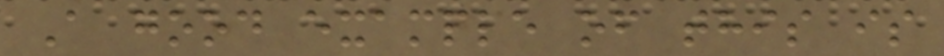A good example of this is
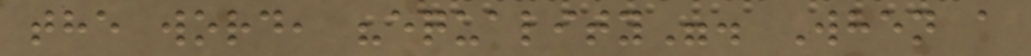the word, "equality". When a
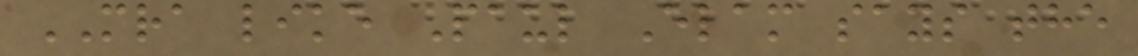MRA like Paul Elam says the
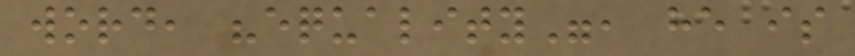word, "equality", he is
